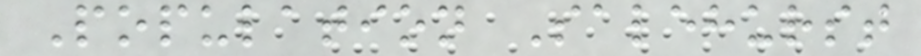Population Salehurst
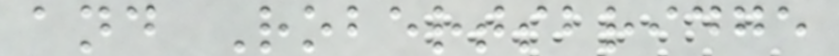and Robertsbridge
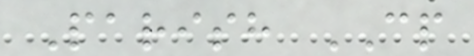Parish CP
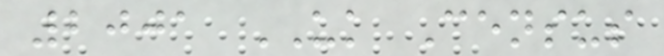2001 UK Census
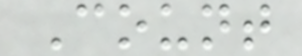Count
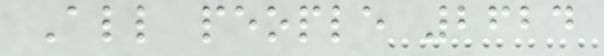All people 2624
